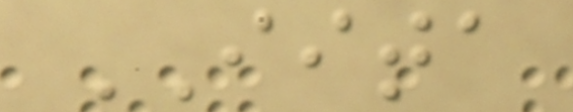IITA
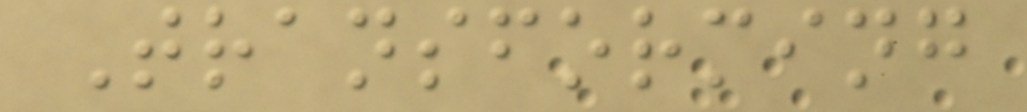Transforming
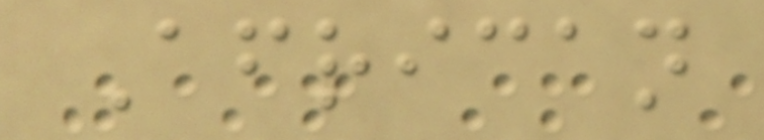African
